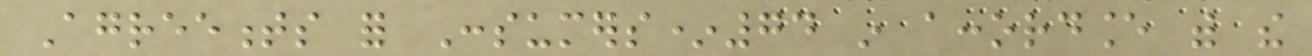Agreements for Consumers*74 in accordance with the
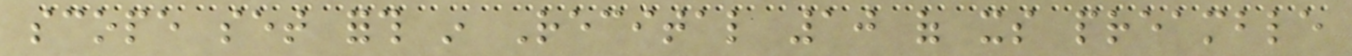scope set forth in Recital 10 of its preamble
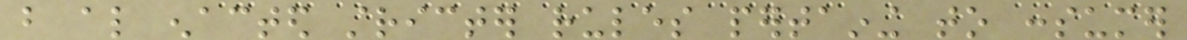but also enacted stricter rules pertaining to consumer
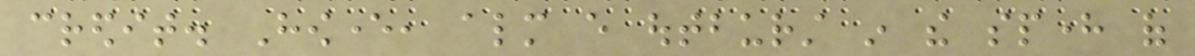credit. However, almost every outburst in the sphere of
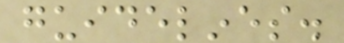guidelines.
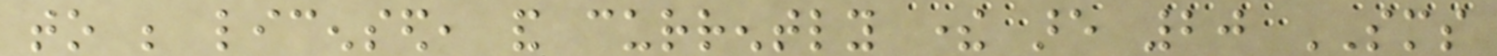to be licensed, and currently there are 20 SMS
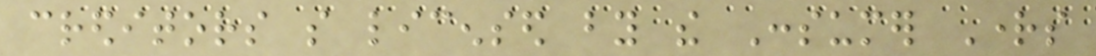creditors so licensed by the Consumer Rights
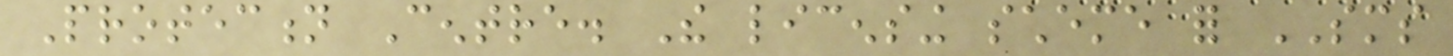Protection Centre. The licensing scheme for SMS
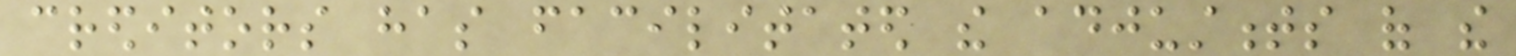creditors has facilitated the adjustments of the
